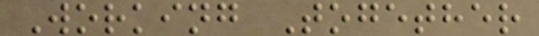Working Together
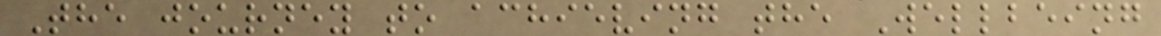The journey to achieving the Wellbeing
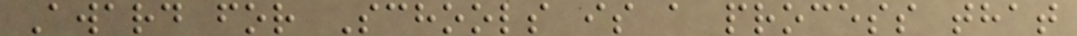Award for Schools is a process that
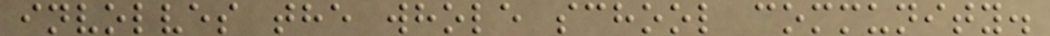involves the whole school community.
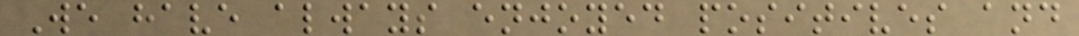We have always enjoyed positives and
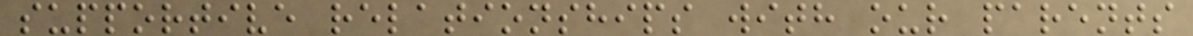supportive relationships with our parents
